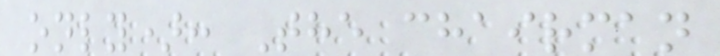only): The chairman
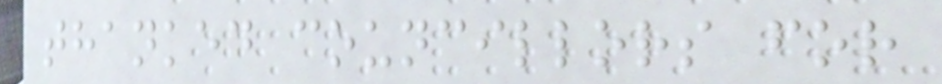thanked councillors for
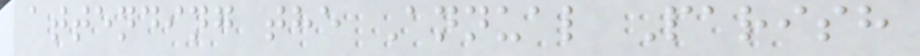attending the Annual Parish
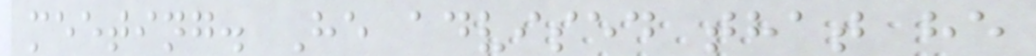meeting. He advised that he
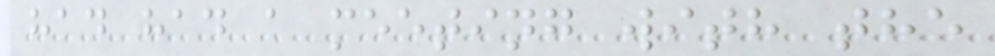had had a meeting with the
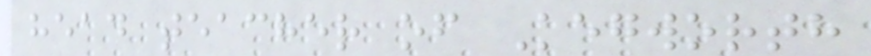head teacher of Kegworth
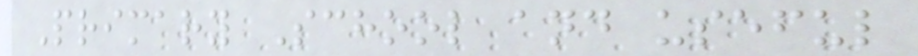Primary School and useful
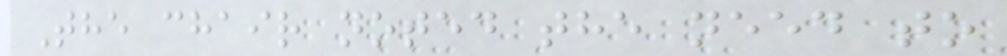The chair noted the need to
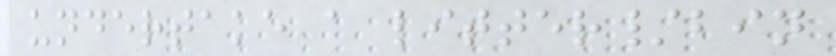undertake a litter/bin
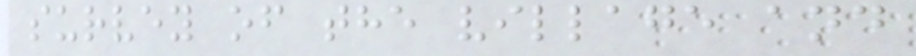survey of the village and
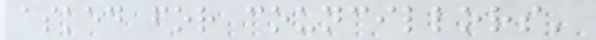asked for councillors'
